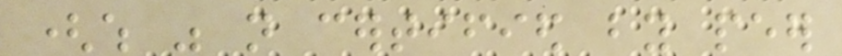(which was not certified by peer
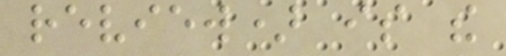review) is the
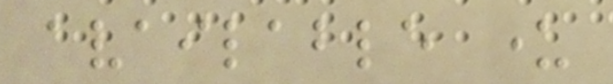available under
